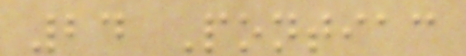24 Pontiac
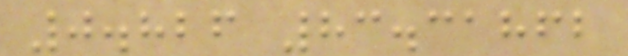0.826 83.31862
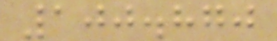100.870
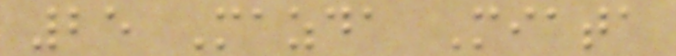25 Mazda Miata
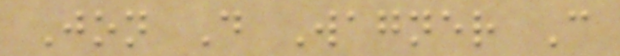Jon D Wagner C
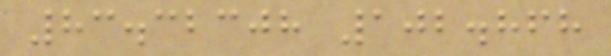83.32308 102.868
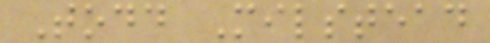Todd Milstead
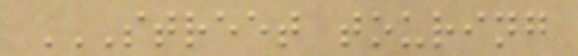STREET TOURING
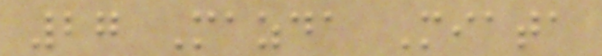27 Mazda Miata
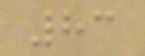83
